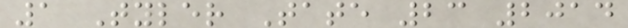1 Tyler Tate 23 2014
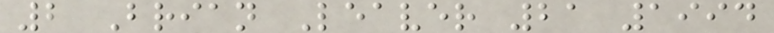2 Brian Leaver 21 1994
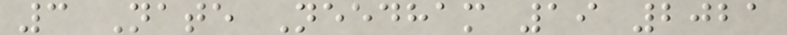3 Nate Needham 19 2021
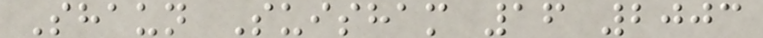Shaun Suisham 16 2003
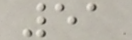51
